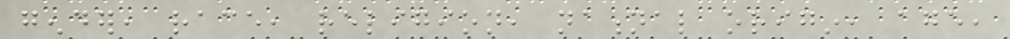gender, race, religion, national origin, age,
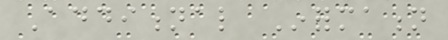Additional Information
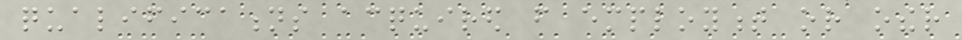qualifications acquired from employment or other
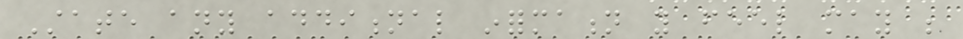State any additional information you feel may be
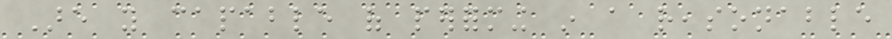Are you capable of performing in a reasonable
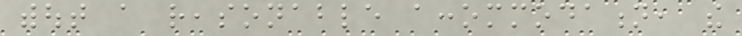without a reasonable accommodation, the
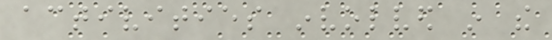activities involved in the
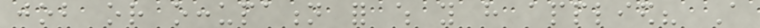job or occupation for which you have applied? A
